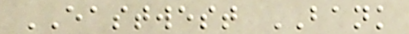EASTWEST BANK
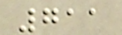711
